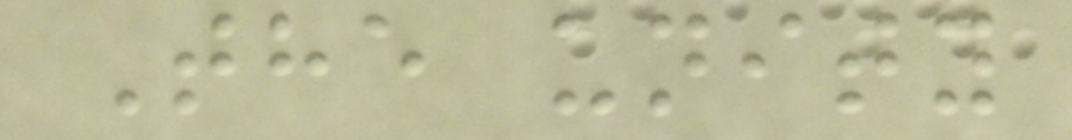The unity
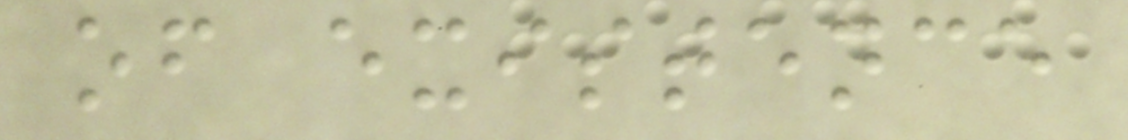of existence
